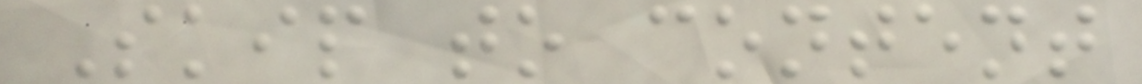Skip to content
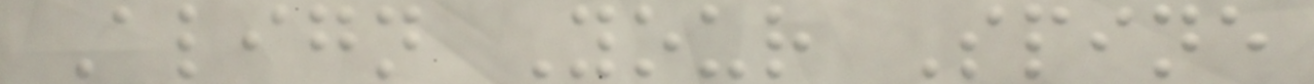Align Your Spine
